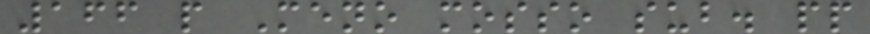166 p Meno mosso sub. pp
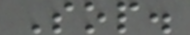Sop.
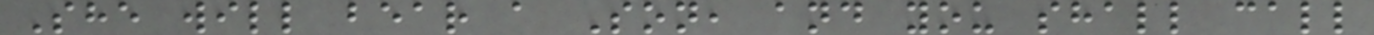She will bear a Son, and you shall call
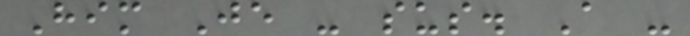Him Je - sus. A -
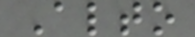Alto
